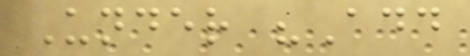Under "Add
